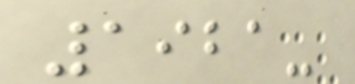1921-
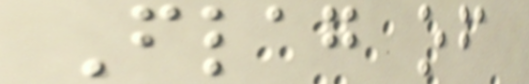Flag of
